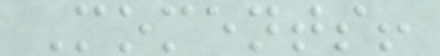Moments!
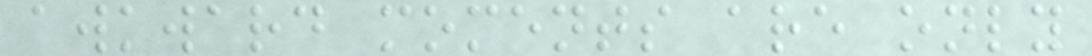awkward moments are only
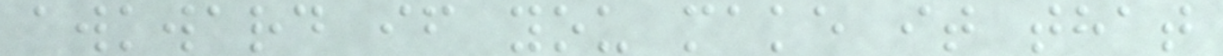awkward if you make it that
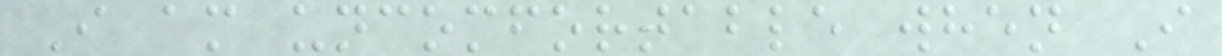I am uncomfortable when I
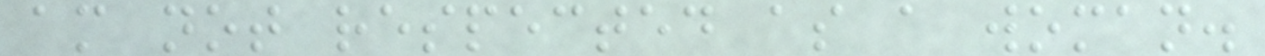am not respected as a woman.
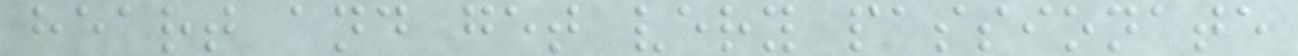heart and get very passionate
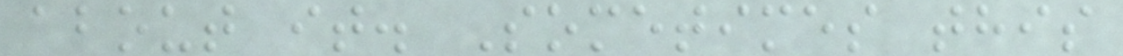about it. Sometimes this
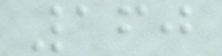160
